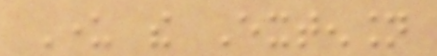Under the Extension
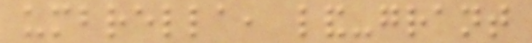umbrella, land-grant
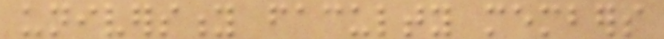university faculty members
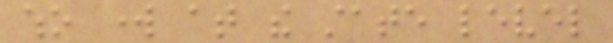who work at the state level
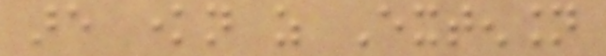are known as Extension
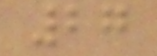27
